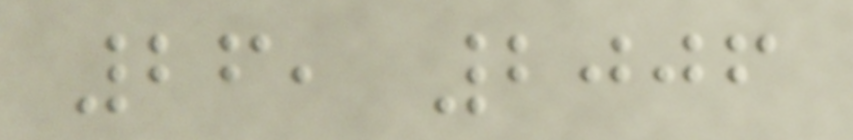26, 2006
